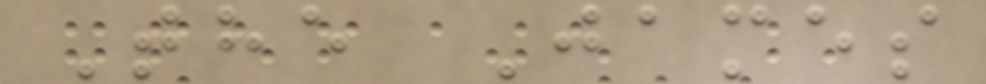The James
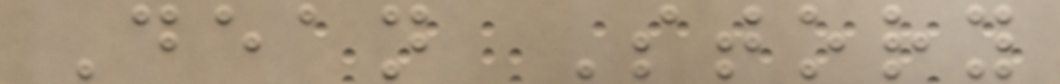Dean Story
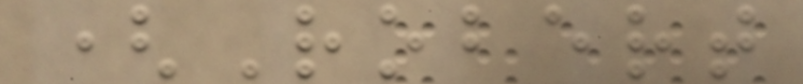(Robert
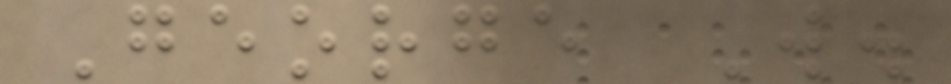George W.
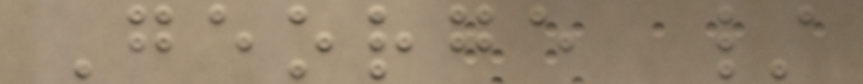George /
